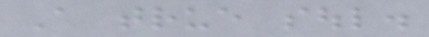A true soul.
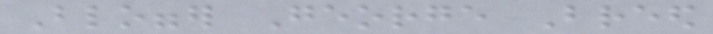Blogger George Breed
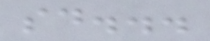said...
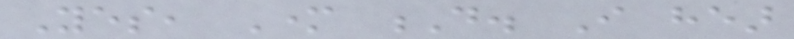Yes, Mother D. I hear
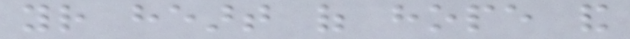your heart of hope and
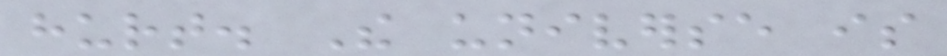hurt. The universe is
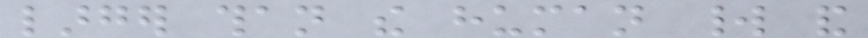larger than the human world and
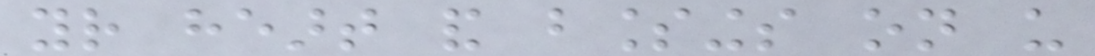your heart and blessings on us
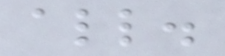all.
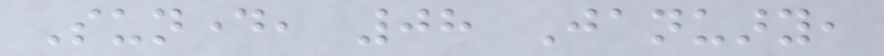Sunday, 08 January,
